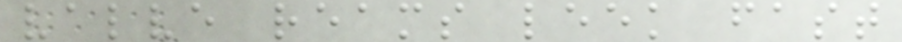valve reams leek fast
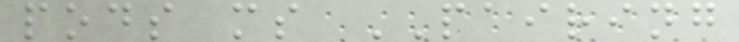pods ms PAIRING
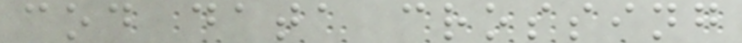cod data crossing
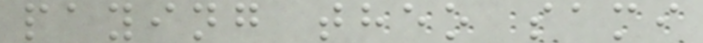paying theo sami
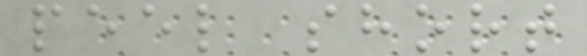peel short
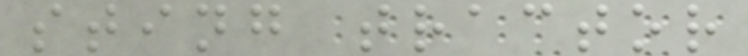sting tractor
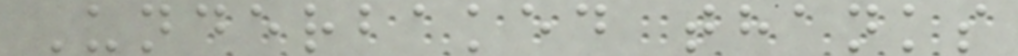Underbaked thanks
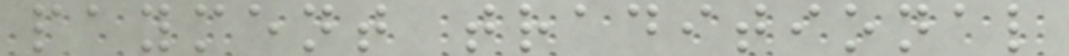payment traditional
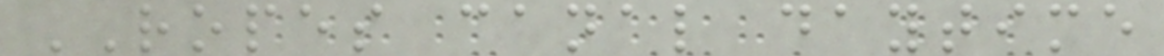ROPES canal daytime
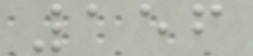156
